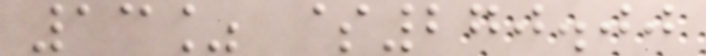13% $270.00
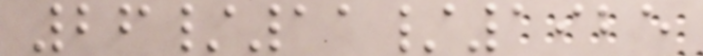26/11/1925
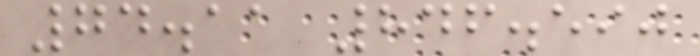74.11 846.590
